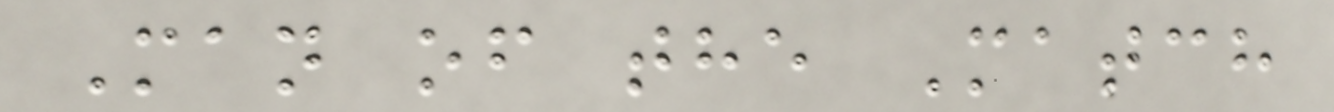Man of the Match
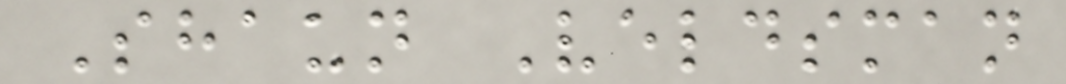Shaun Veldsman
